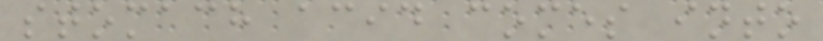stomach acid comes into
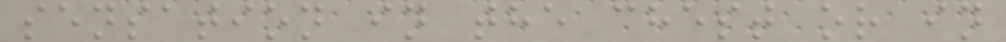sensation in the chest or in
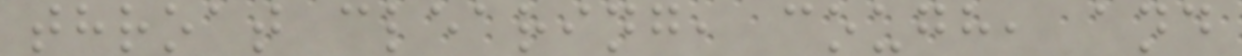throat clearing, cough, and
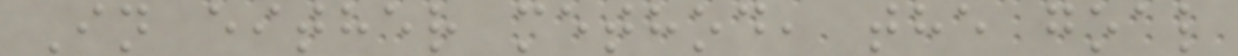In either method, the goal
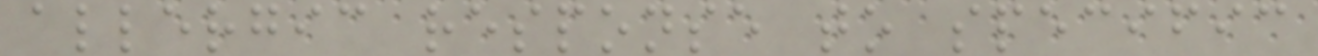allergic response to specific
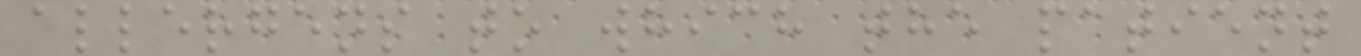allergens to which the patient
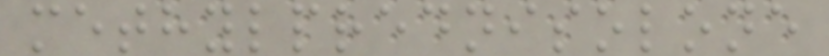methylprednisolone
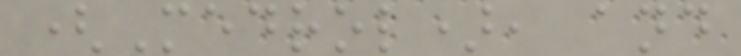(Medrol), and
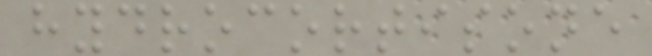hydrocortisone
